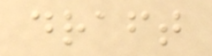draft
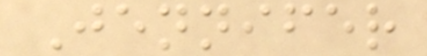Jennifer
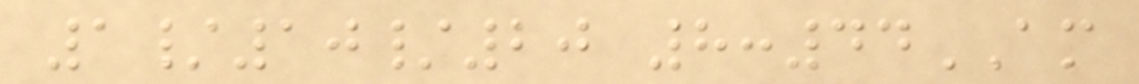1/10/20 8:44AM
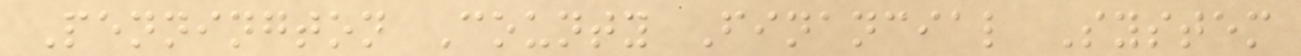Pennington County Financial System
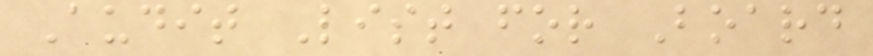Audit List for Board
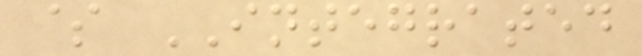$ INTEGRATED
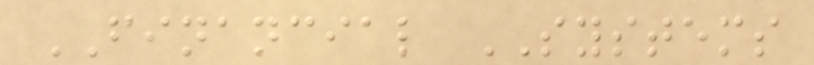FINANCIAL SYSTEMS
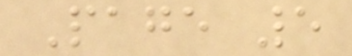Page 5
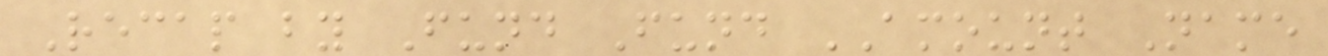Recap by Fund Fund AMOUNT Name
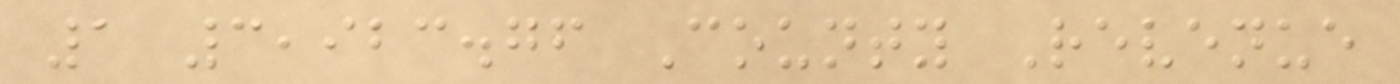1 3,923.76 County Revenue
